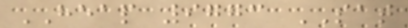HEAP 9773 SAT
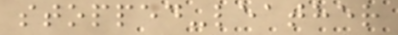stopped-leather
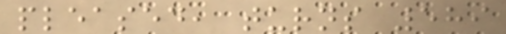pleased, turns 589
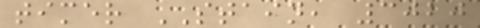timer STAIN, 3020
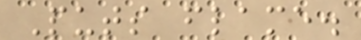Puts flame.
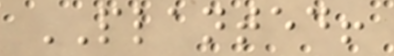PLANTED!
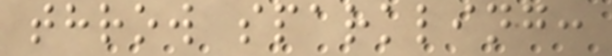throw sparkling:
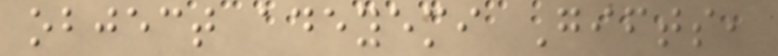object adeyemi Gifts,
